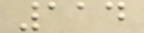114
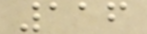116
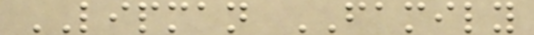LIPMAN FAMILY
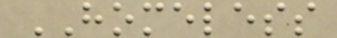HOMELESS
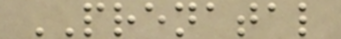PRENATAL
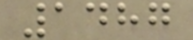1487
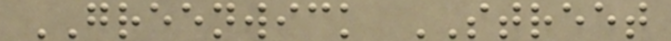GREENWICK STREET
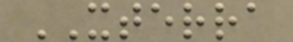XTERRA
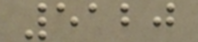5120
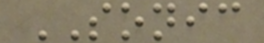SONIC
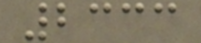2333
